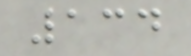134
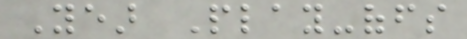Year Play-offs
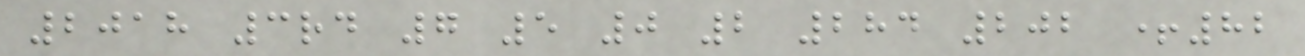2018 3rd 7 5 0 2 284 202 +82
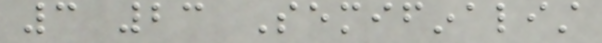3 23 Semifinalist
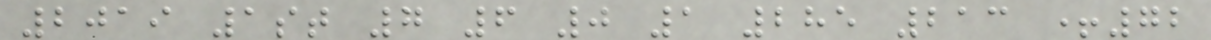2019 1st 7 6 0 1 285 213 +72
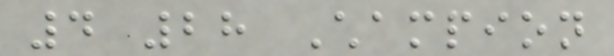4 28 Champion
